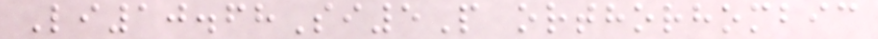Li10.68Si5P orthorhombic
